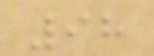98
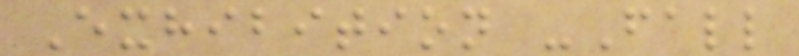Exhibition -Fall
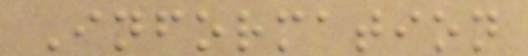Information
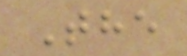The
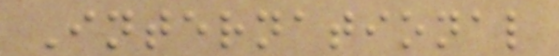International
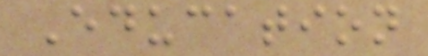Education
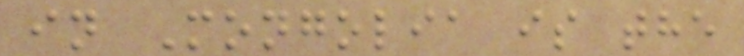in Mongolia is the
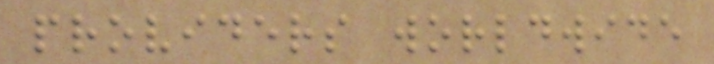providers worldwide
